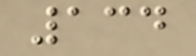134
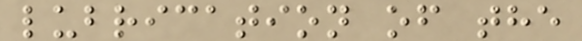lubrication of the
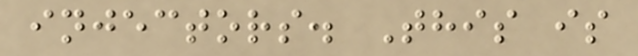injectors. This is
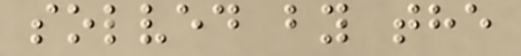solved by the
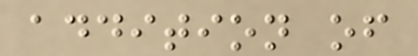addition of
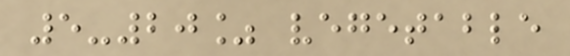5-20% vegetable
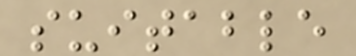suitable
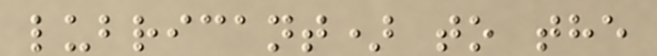lubricant) to the
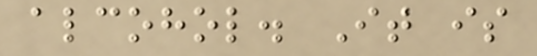alcohol. It is
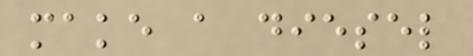make a diesel
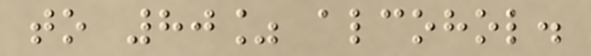to 80% alcohol.
